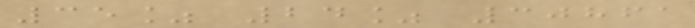35% 24% 30861
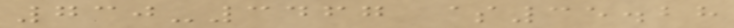730-3467 $35.28
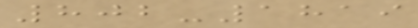802-1819
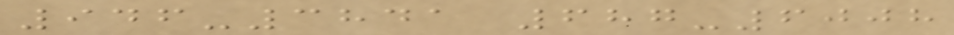946-3841 687-6008
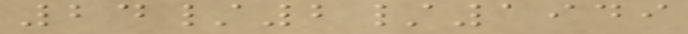24/2/1949
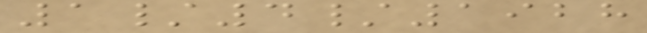1/4/1928
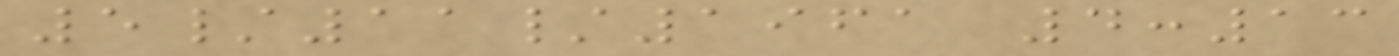5/11/1961 4:13
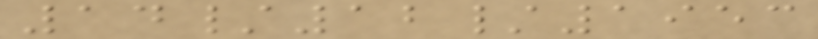14/12/1953
